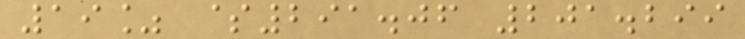19% $291.06 201.299
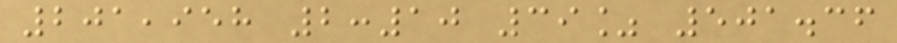201,958 2:10 39% 501.36
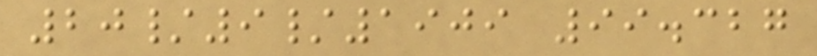20/9/1909 99.327
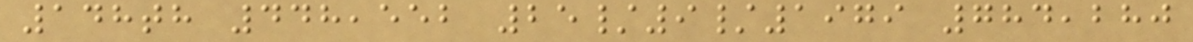148th 448,552 25/9/1979 784,280
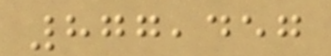877,457
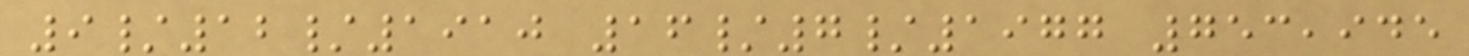9/12/1910 16/7/1977 753,945
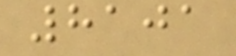8101
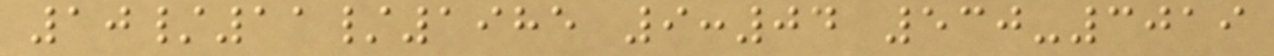10/11/1985 9:04 530-3019
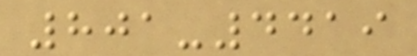801-4419
